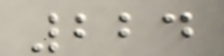224
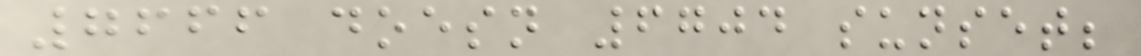7666 doesn 6704 sunset;
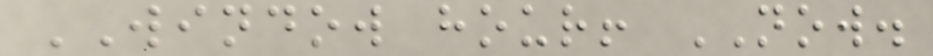WINDOW hour! NOW.
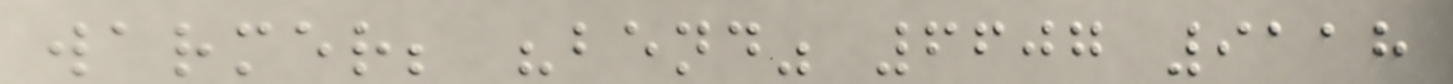warmer; "bend" 6607 9118
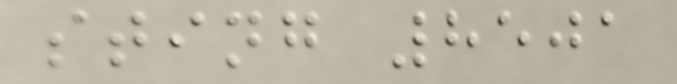sting 8501
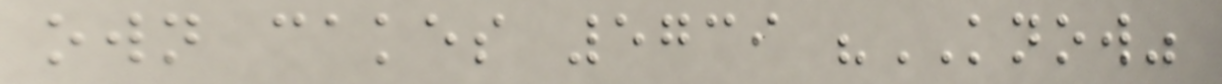own cakes 5739 "KNOW"
